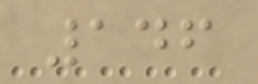146
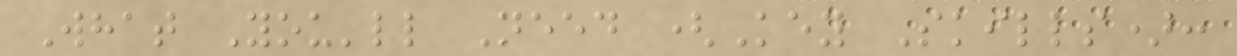What You'll Need (Key Skills):
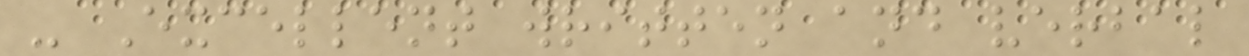- Excellent written and verbal
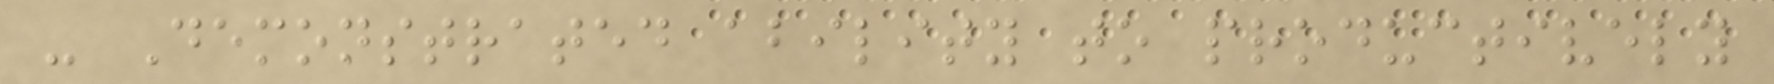- Demonstrated ability to productively
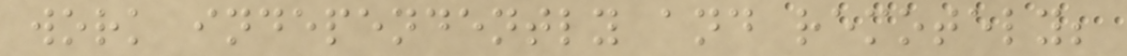work independently and remotely;
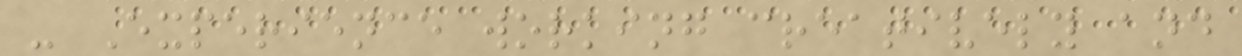- Experience working creatively and
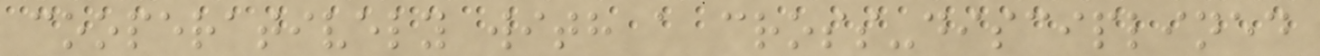cooperatively with a cross-disciplined
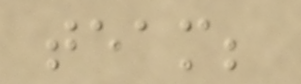team;
